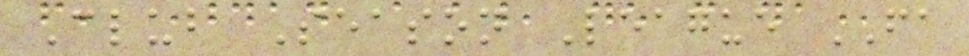Club Season League FA
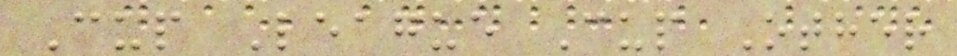Cup League Cup Other
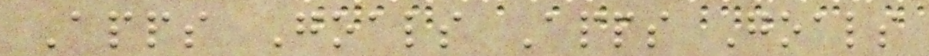Apps Goals Apps Goals
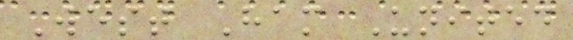West Ham United
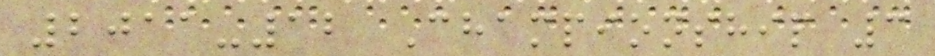2011-12 Championship 3
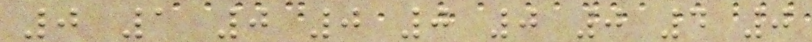0 1 0 0 0 0 0 4 0
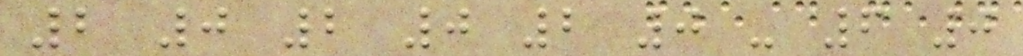2 0 2 0 2 0 - 6 0
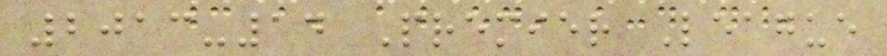2013-14 Premier League
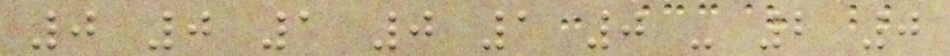0 0 1 0 1 0 - 2 0
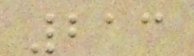213
